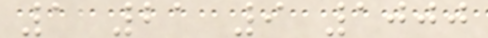1 21 9 1000
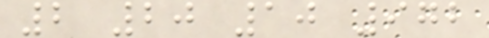2 20 10 972
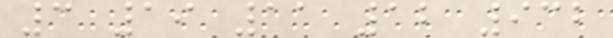3 19 11 12 932
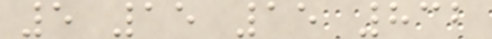5 15 15 832
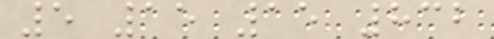5 15 15 832
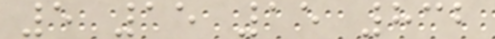5 15 15 832
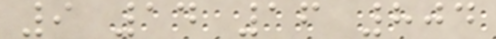9 14 16 804
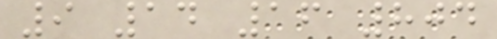9 14 16 804
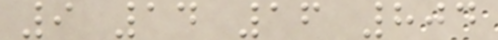9 14 16 804
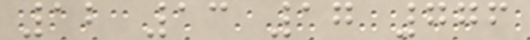12 13 17 776
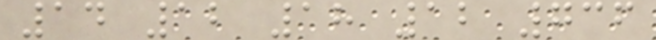14 12 18 12 736
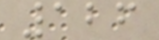126
